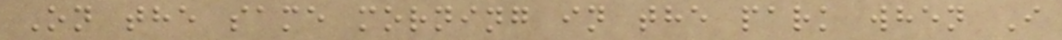On the same morning in the park when I
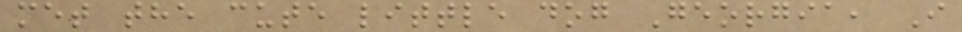met the cute little dog Georgia, I
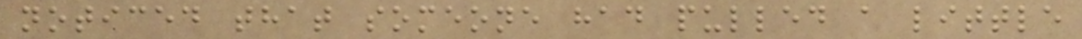noticed that someone had pulled a little
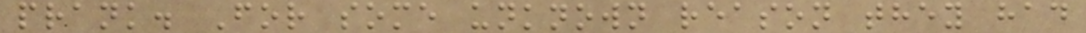prank. For some unknown reason they had
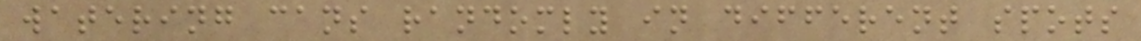watering cans randomly in different spots
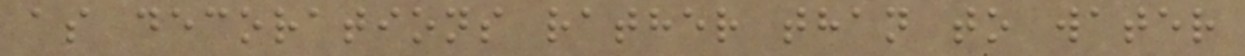as decorations rather than to water
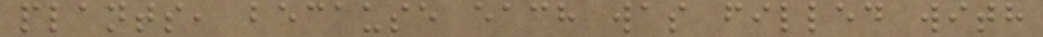plants, because each was filled with
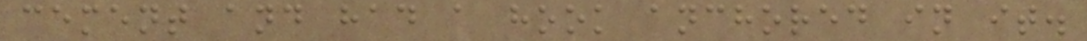cement and had a hook anchored in it.
